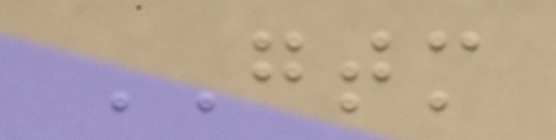GTM
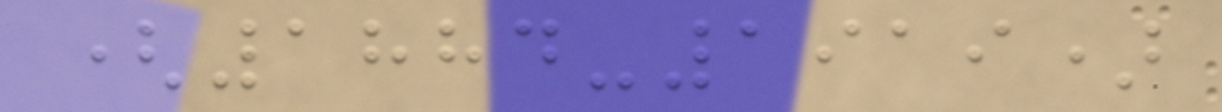(1884-1919)
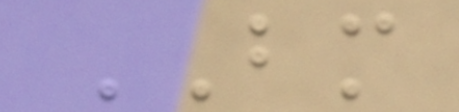BM
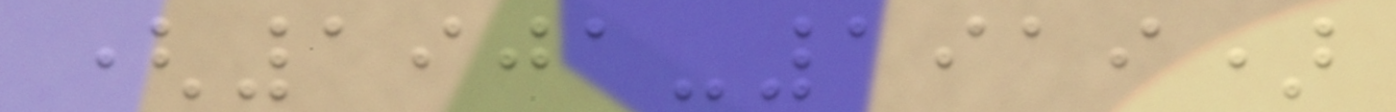(1901-1919)
